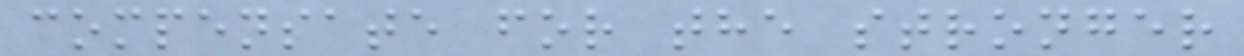compensate for the stronger
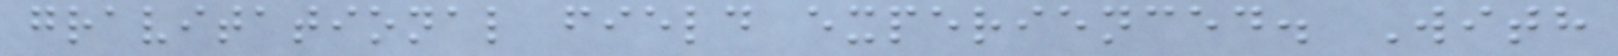gravitational field experienced. With
